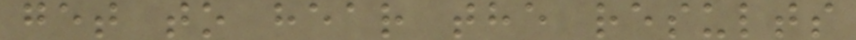get to hear the results
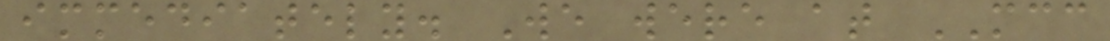immediately. We were at MCC
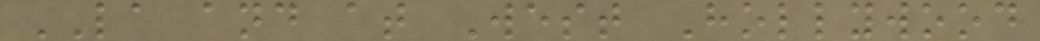LA and at West Hollywood
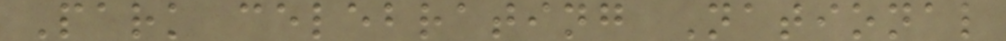Park celebrating National
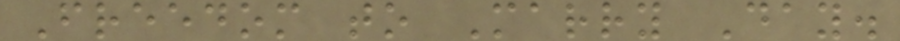Freedom to Marry Day.
